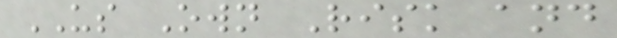US Own Risk and
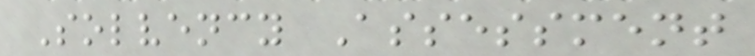Solvency Assessment
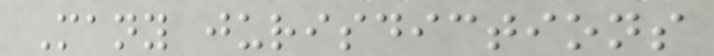Many jurisdictions
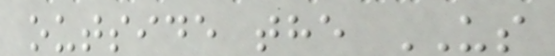outside the US
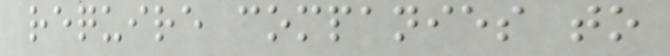require companies to
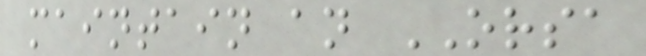maintain an ORSA
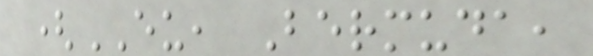(EU, Bermuda,
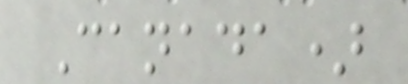Canada)
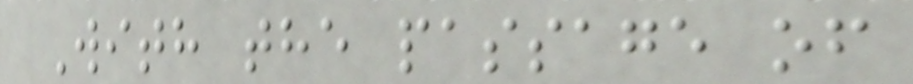With the passage of
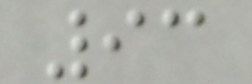93
